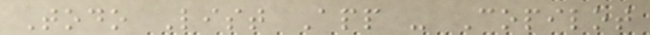Todo List App - Copilot
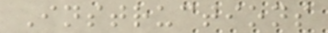Instructions
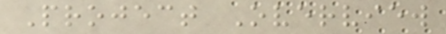Project Overview
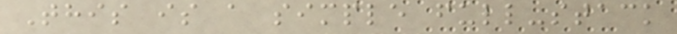This is a simple full-stack
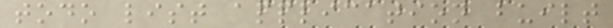todo list application built
